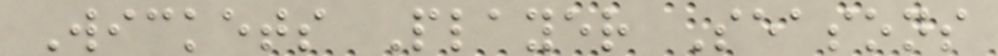Wickets Player Seasons
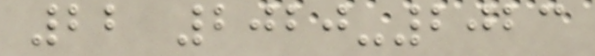22 2020-2023
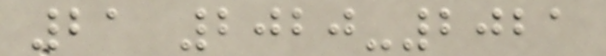21 2020-2021
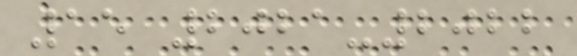15 2021-2022
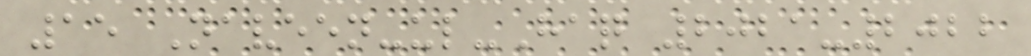15 Naveen-ul-Haq 2021-2022
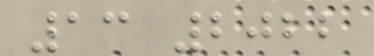13 2022
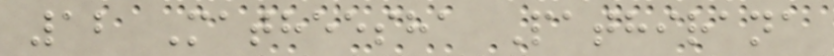12 Matheesha Pathirana
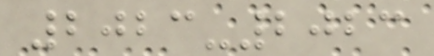2023-2023
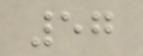57
